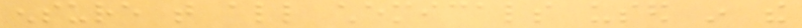ensure that all chemicals used in the
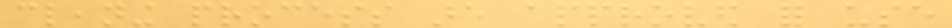cleaning process are approved for use
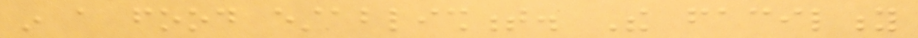in a food establishment. The facility
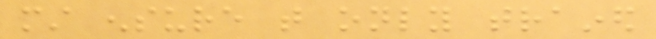must ensure that only trained
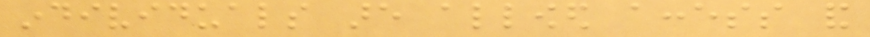individuals are allowed access and
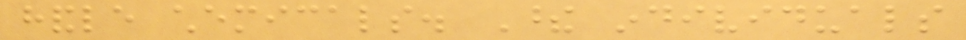handle chemicals. These individuals
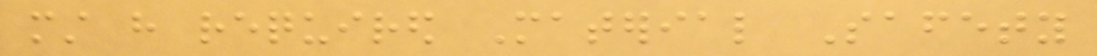must have required Material Safety
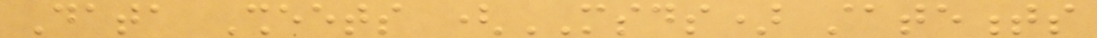Data Sheets (MSDS) statements
